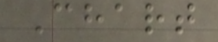Chart
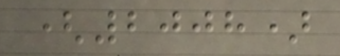(2008)
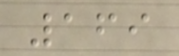169
